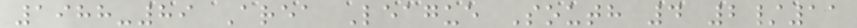1988-89 Area League South 4 2/11
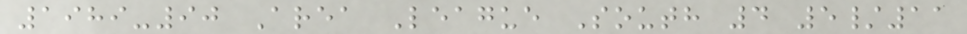1989-90 Area League South 4 5/11
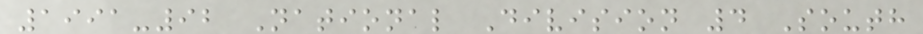1991-92 National Division 4 South
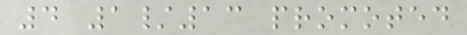4 1/13 promoted
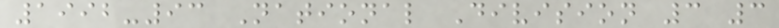1992-93 National Division 3 3
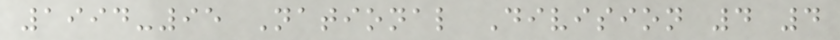1994-95 National Division 4 4
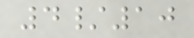4/10
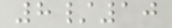8/10
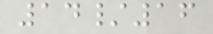14/16
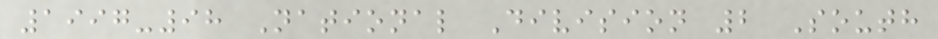1997-98 National Division 2 South
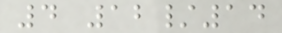4 12/14
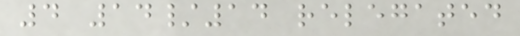4 14/14 relegated
